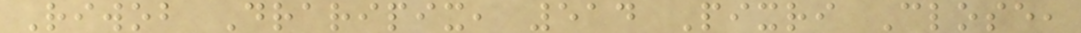Riwob Draripix, 514 Pixri Close,
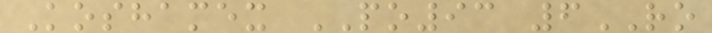Koshamex PO93 6RO
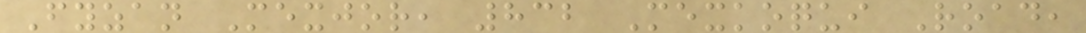Fyzan Mexjor, 832 Mexkoqui Road,
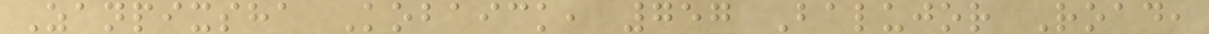Zanpixsha Kobaick, 757 Balujor Road,
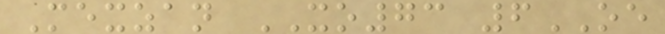Mexzan XO73 6OE
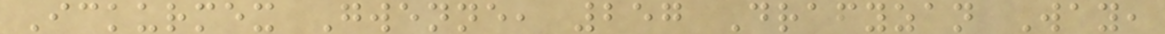Ickurmex Gwenne, 257 Drafyzan Way,
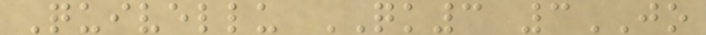Quivellu QK3 3JO
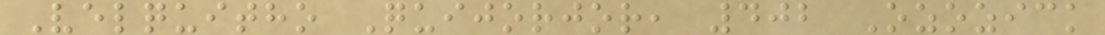Velquitho Quijorjor, 402 Ozozick
